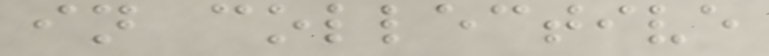in collective
